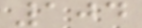104
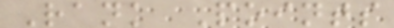Rank Points
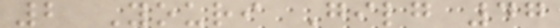2 Youri Gilg 47
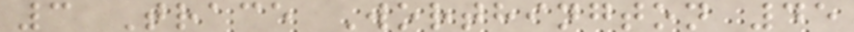3 Trace Worthington 45
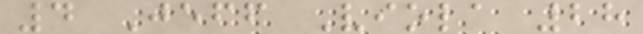4 Jeff Viola 28
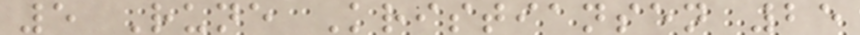5 Rune Kristiansen 25
